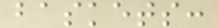baskets:
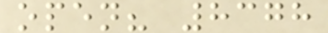open? 8378
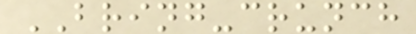BRING-crunch
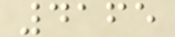4165
